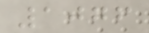1076
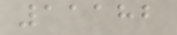11182
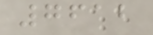7612
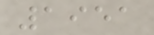1951
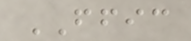FFIC
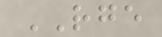RGE
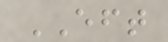EFT
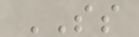SS
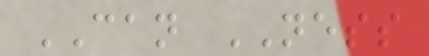CAN NESS
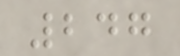247
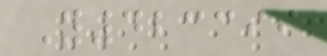Y423399
